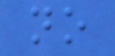no
